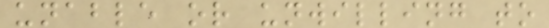unable or unwilling to
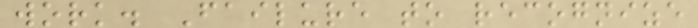work. Failure to recognize
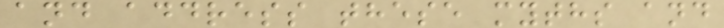and address these myths and
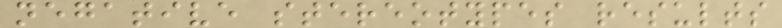negative stereotypes results
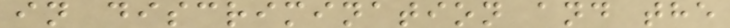in discrimination and the
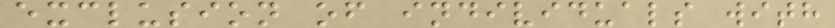exclusion of individuals with
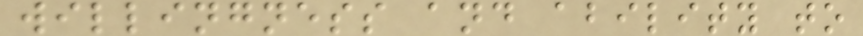willingness and ability to
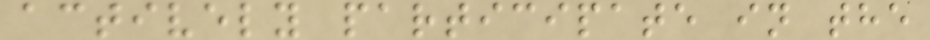actively participate in the
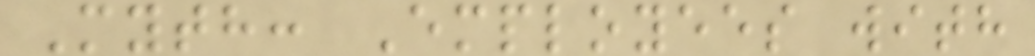Myth: Employees with
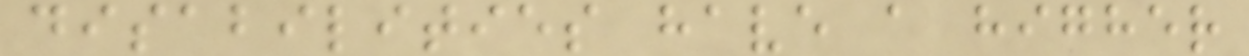disabilities have a higher
